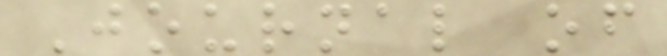Journal of
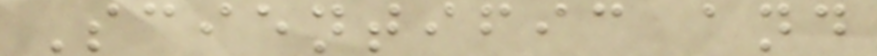Scientific and
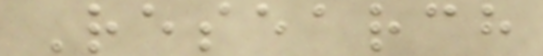Research
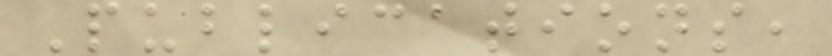Publications,
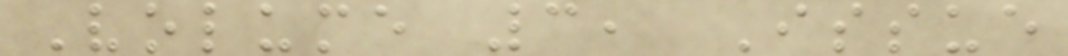Volume 3, Issue
